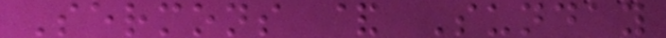Sermons & Sunday
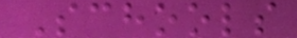Schools
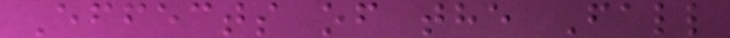Effects of the Fall
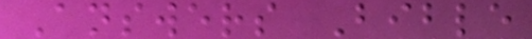Answers Bible
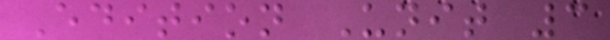Edition Unit 3
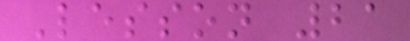Lesson 21
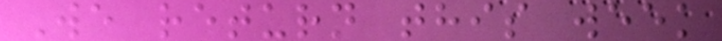We return this week
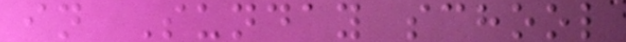in Sunday school
